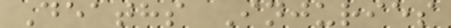Deaths Injuries
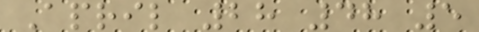April 28 48 5
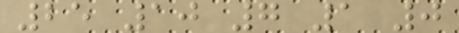25 10 7 1 0
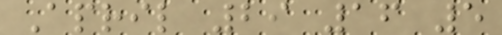April 29 16 5
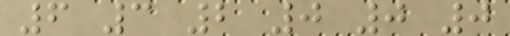6 3 2 0 0 0
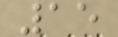15
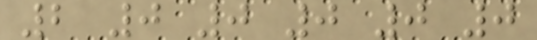2 0 0 0 0 0
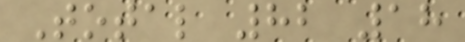Total 82 18
